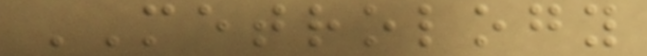METROLOGY
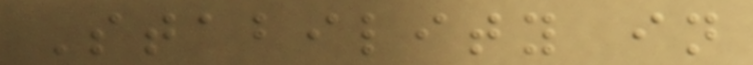Stability in
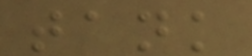tank
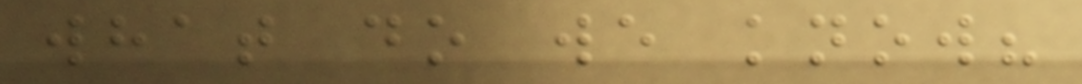what do we know?
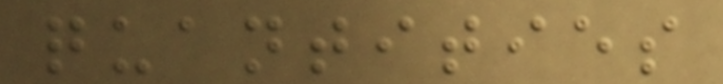quantities
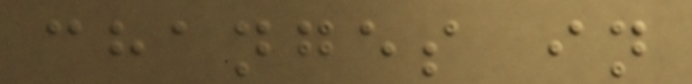changes in
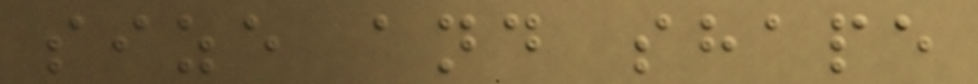size and shape
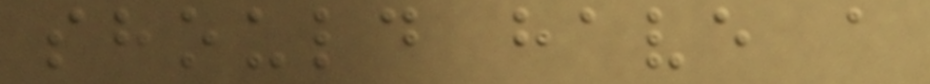should have a
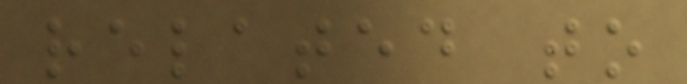related to
